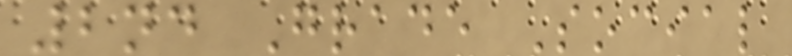2nd Grade Social
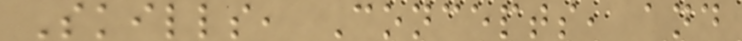Skills, Concepts, and
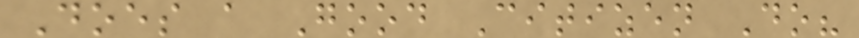Does a Good Citizen Do?
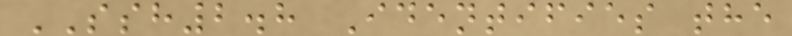SSH2.8 Identifies the
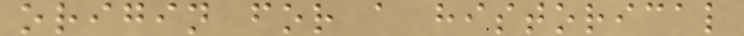origin for a historical
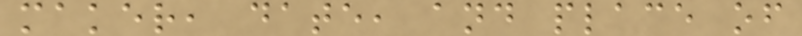maker, date, and place of
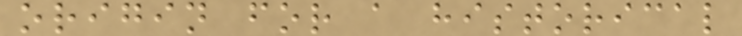origin for a historical
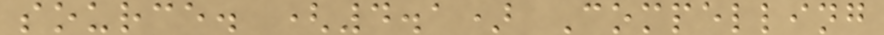source. (4.1) Compelling
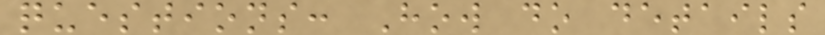questions: How do details
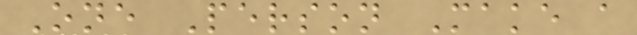One Person Make a
